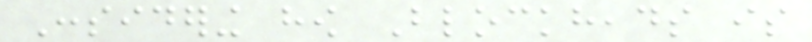Considering how Blockheads is
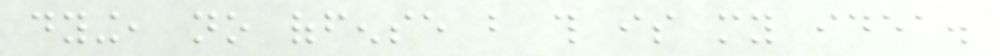dying, no offense but this is my idea.
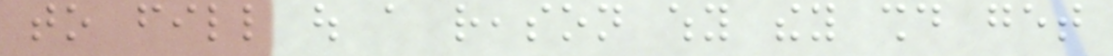to fill out a reason why they should get
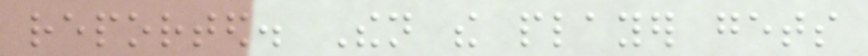reported. Then the player gets
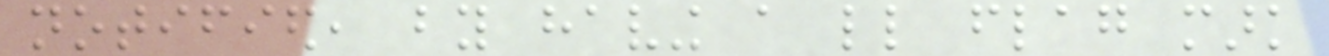notified, by having a little flag mark
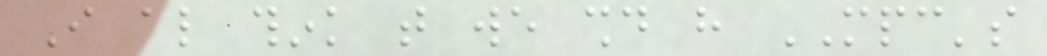I also think that we should have MPC's
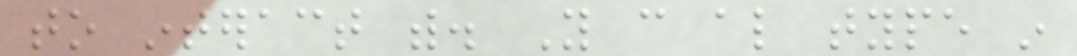to interact with. You can also type in
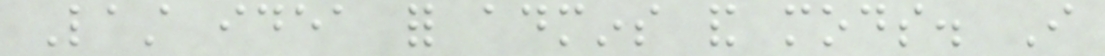Last idea for admins and mods. I
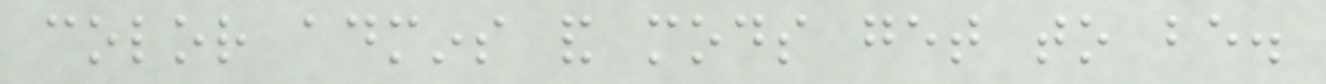color admins and mods get to be.
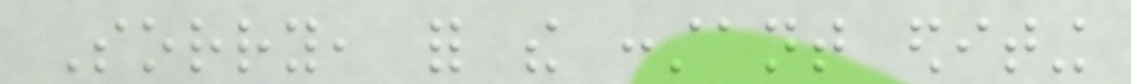Sorry, for the constant editing
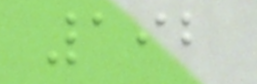192
